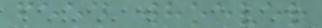feed whoever
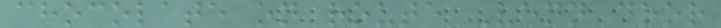chocolate on route Venn door
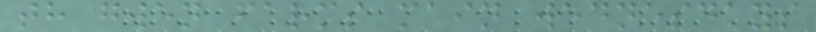th gwen farms main wednesdays
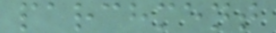parchment
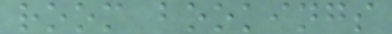room bookings
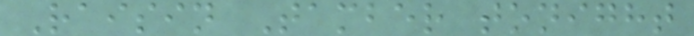Raisin Tamber tonight
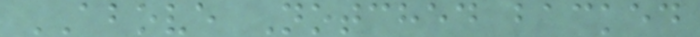ABOVE Notched backed
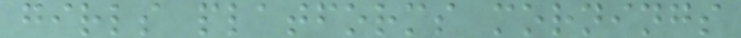girls platforms mornings
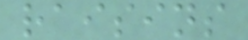raisins
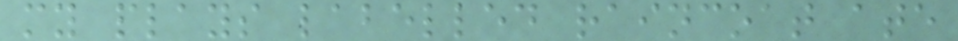my plays labelled raincoat ate
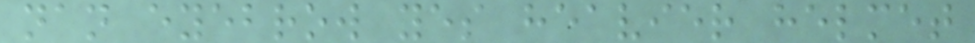nan eyebrow yes heavier helmet
